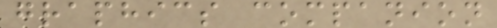graphics companion
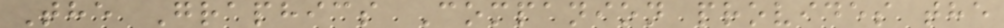The Graphics Companion provides the
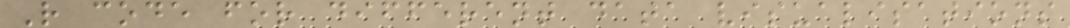R code for different data visualisations
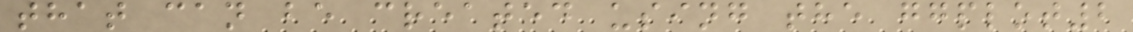that can be created using the ggplot2
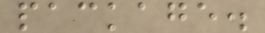package.
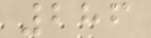286
